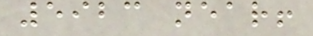5923 near!
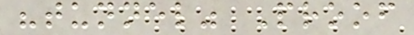"tunnel" Proof
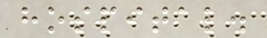hospital.
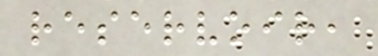reservoir,
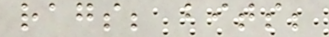rags; bits;
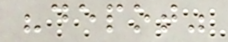"depot"
